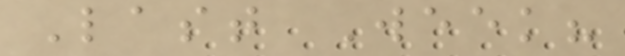Last Week?
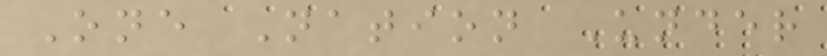One Nation Under
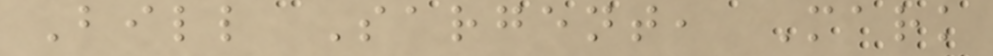Bill Sargent, Mark
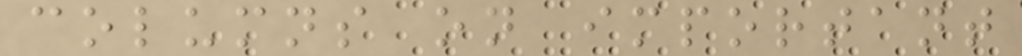columns on important
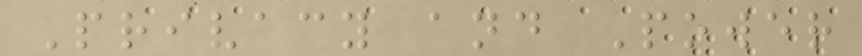Privacy and Power
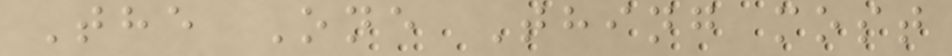The One Thing most
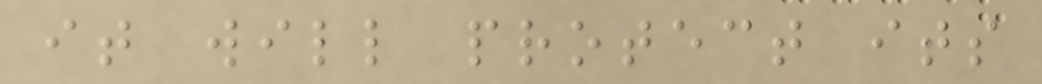it will protect its
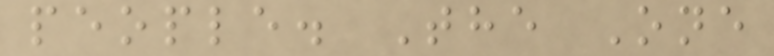people. The One
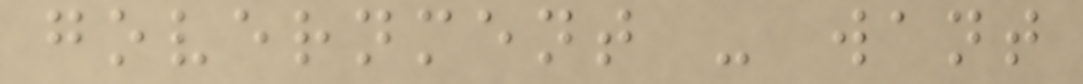government - want
